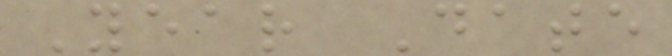Year Date
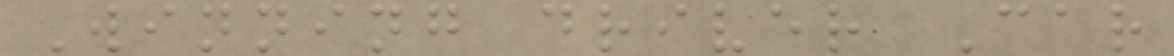Winning driver Car
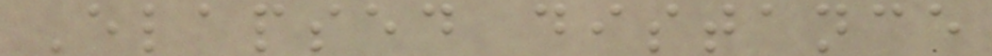Elapsed distance
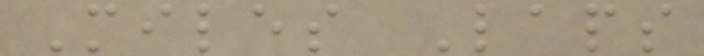Miles Laps
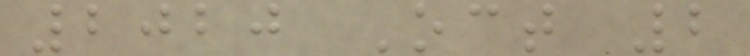2020 Oct 2
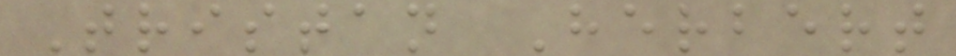Tristan Herbert
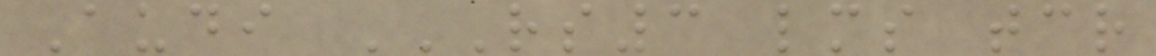Audi RS3 LMS TCR
